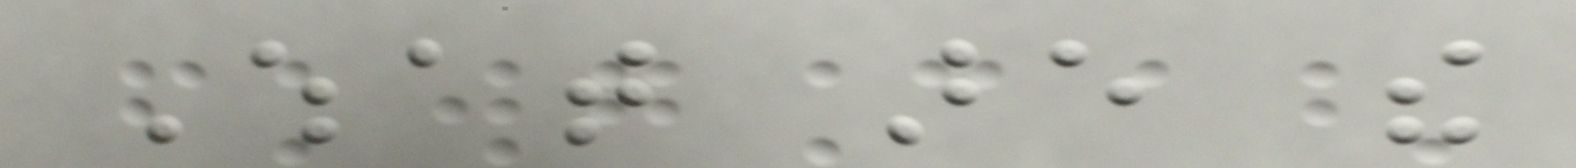What are the
